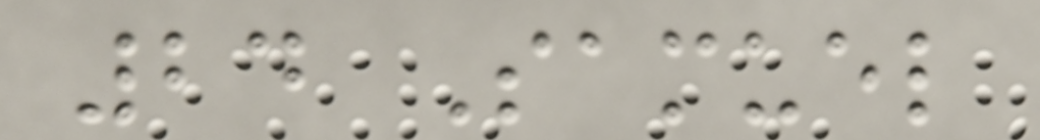24 Samuel
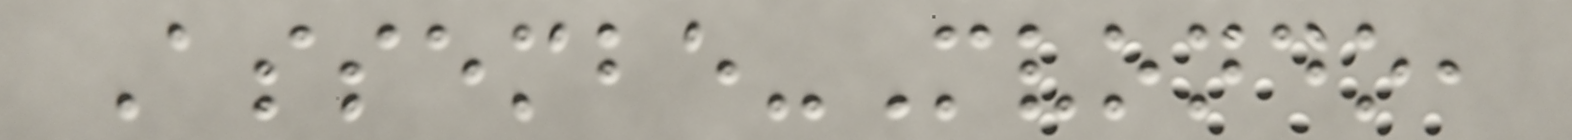Assembe-Mvondo,
